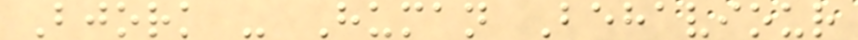Bjork - Human Behaviour
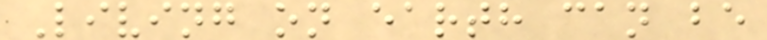Living on earth can be
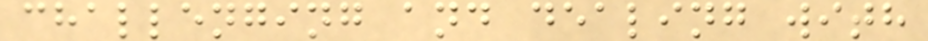challenging and dealing with
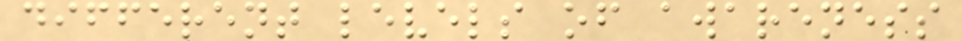different levels of awareness
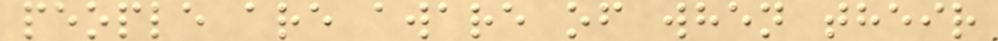people are aware of when their
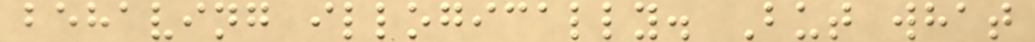behaving illogically. But what
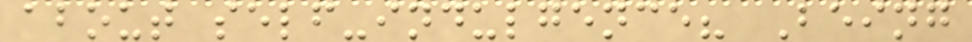about self-indulgence? Being
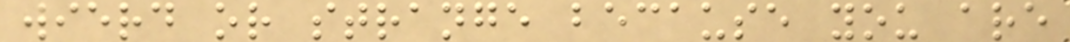wierd or strange because you are
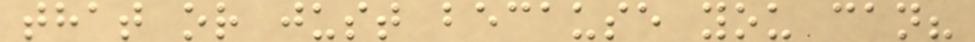that or just because you can?
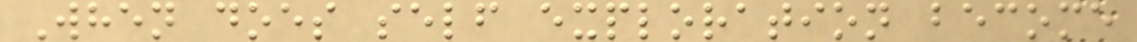When does self exploration become
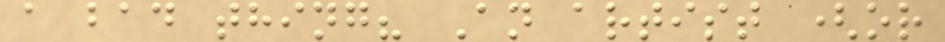a bad thing? An artist (or
